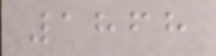1868
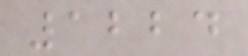1224
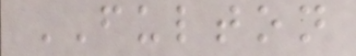FULTON
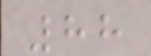88
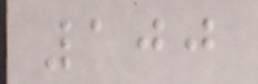100
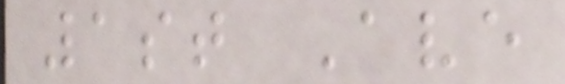1st Ave
